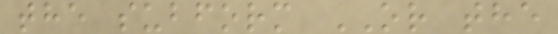the subform OR the
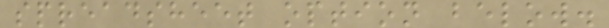spreadsheet option below.
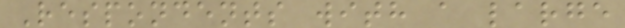Respondents with a large
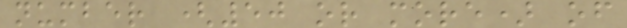number (50 or more) of
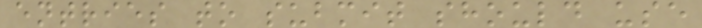entries to submit should use
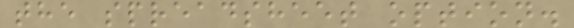the spreadsheet option.
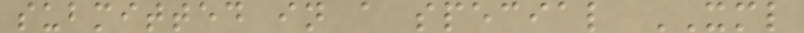submitted in a special XML
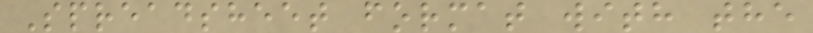Spreadsheet format with the
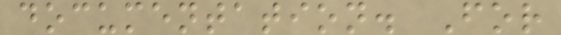documentation. For
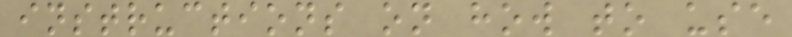instructions on how to use
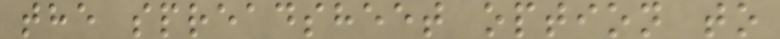the spreadsheet option to
